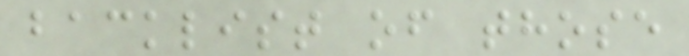backlist of those
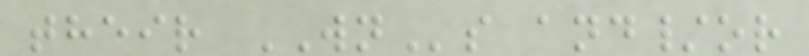their WNs and/or
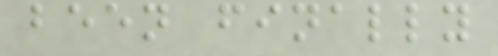been finally
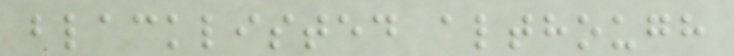blacklisted although
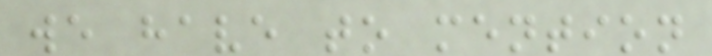we have to mention
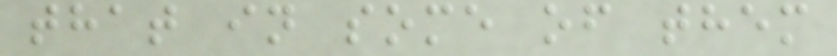that in some of them
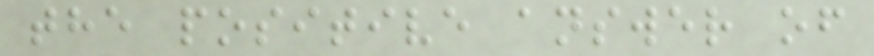the positive answer of
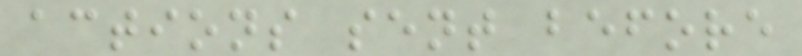actions sent before
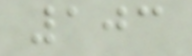103
